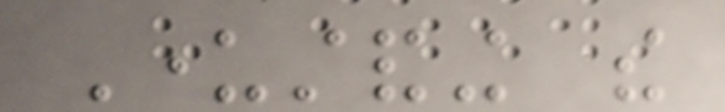Understanding the
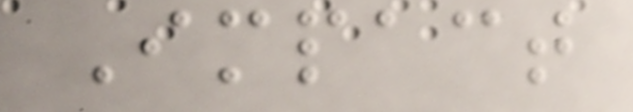Impact
